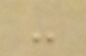-
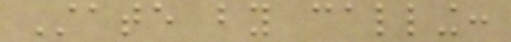State by calling:
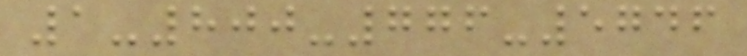1-800-776-5746
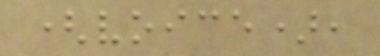(voice),
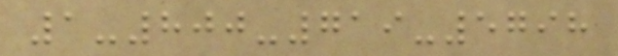1-800-719-5798
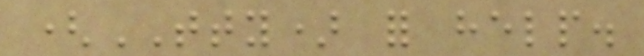(TTY) for help.
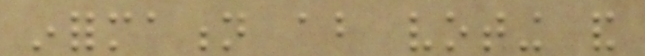information about voting and
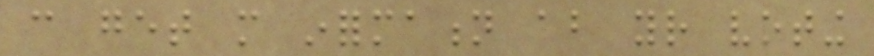can get more information about your voting
